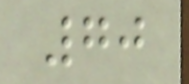70
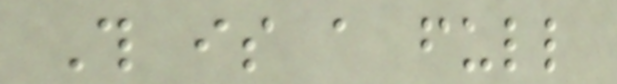This is a full
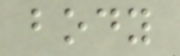body
